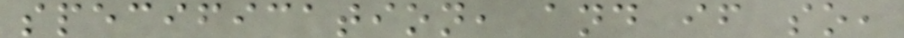specification, and if so,
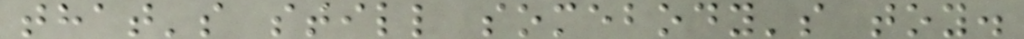that's still somebody's toy.
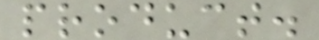product.
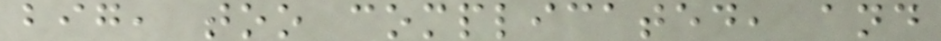big, too complicated, and
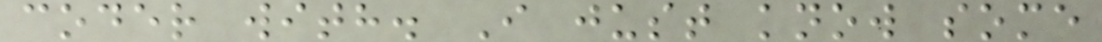coder with. I just know some
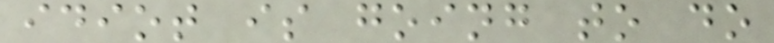idiot is going to do
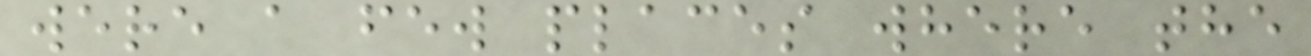were a few places where the
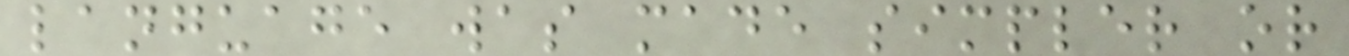language was made simpler or
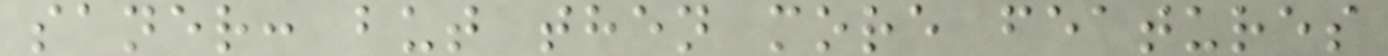saner: but then more features
